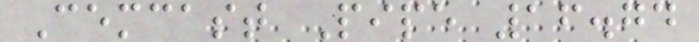Cemcast Pipe 16.74
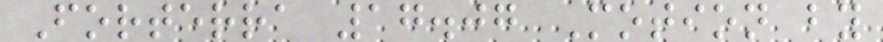Forterra 17.07 Motion by
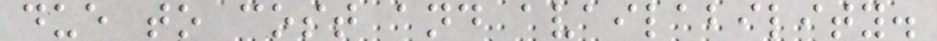due to cost and availability.
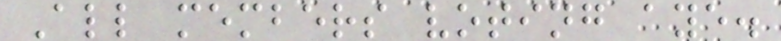All members voting aye.
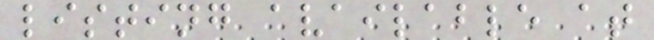listing available at
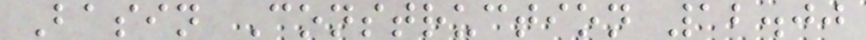Basin Construction 12.00
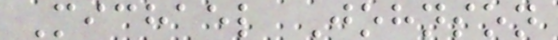Michael Johnson
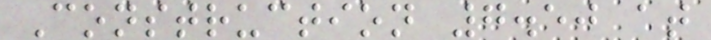Construction 7.50 at
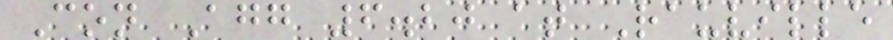Con Agg 6.20 at Rauville
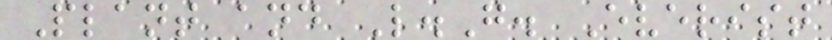Plant and L.G. Everist
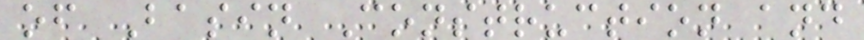of Basin Construction and
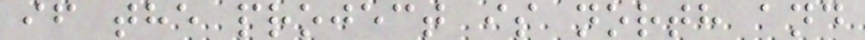if the project is north and
